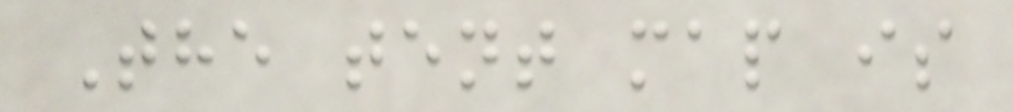The tent map is
